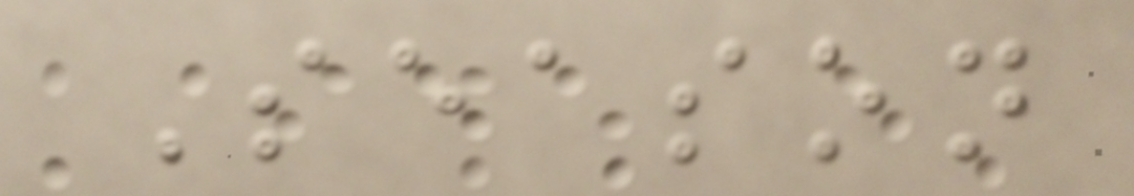Season
